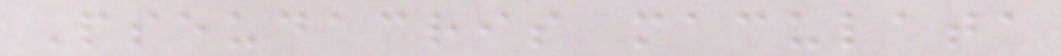Pseudacris maculata
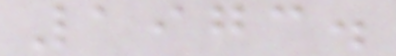1973.
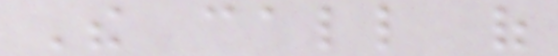The call of
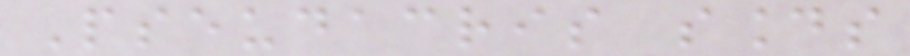Pseudacris sounds
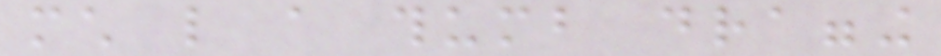much like a thumb dragging
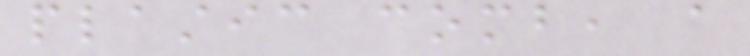plastic comb, a
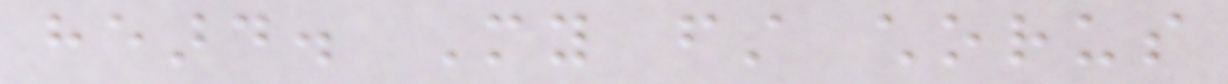heard. My first chorus
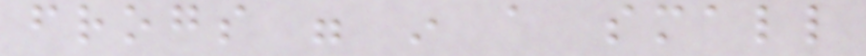frogs were in a small
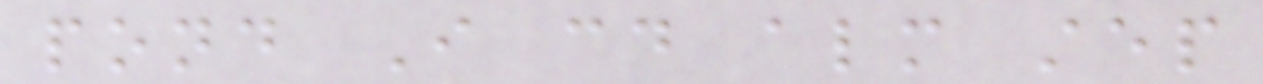pond I could almost step
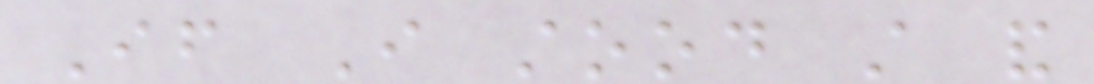If I stood still and
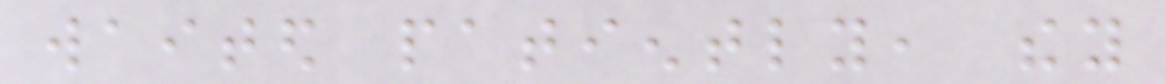waited patiently, they
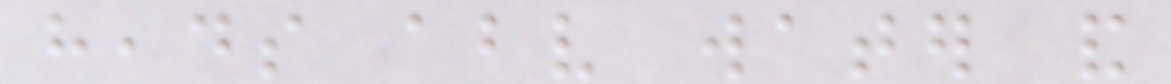heads above water and
